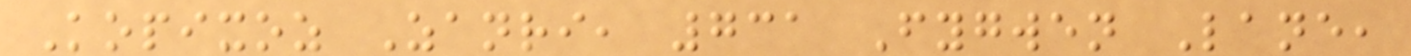Kopixoz Zanri, 731 Fygwen Lane,
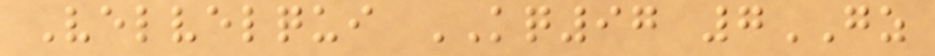Velvelqui KQ97 7GZ
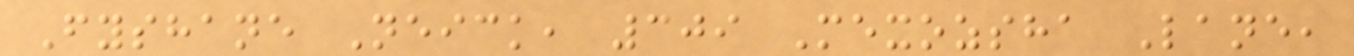Fyshane Neick, 309 Mexozsha Lane,
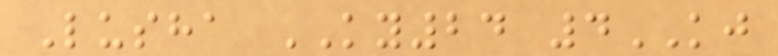Lusha KY24 4KJ
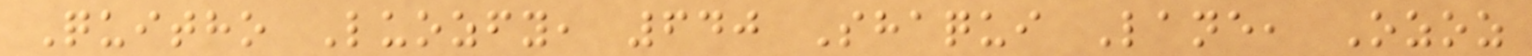Quitho Luozfy, 640 Shaqui Lane, Ozoz
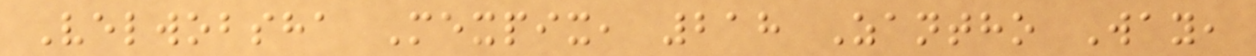Velwobsha Mexpix, 218 Zantho Way,
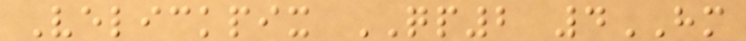Velickpix QP2 4HM
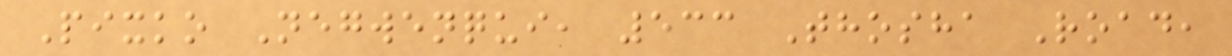Pixko Negwenqui, 533 Thosha Road,
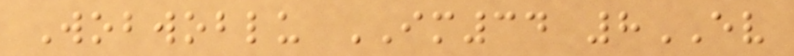Wobwoblu IM34 8EV
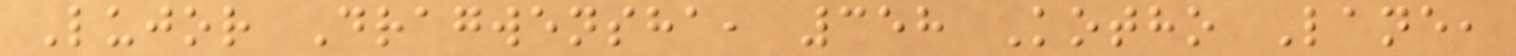Lujor Dragwensha, 358 Kotho Lane,
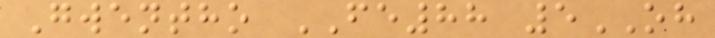Gwentho FE88 5OH
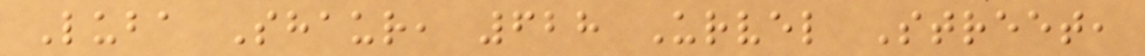Luba Shaur, 628 Urvel Street,
